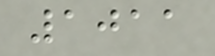1011
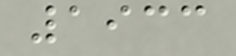1933
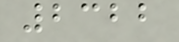2322
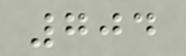704
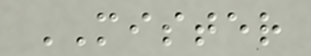MISTER
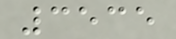3535
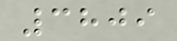3809
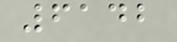6142
